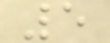5
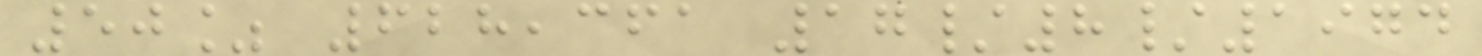50% 628,361 17/8/1974
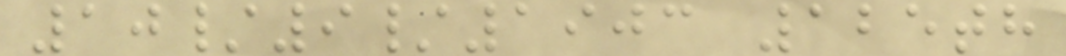10/9/1903 125th
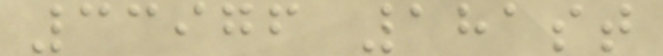33976 181st
